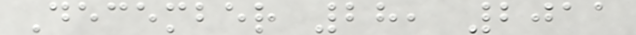December 28, 2011
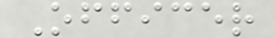Officer
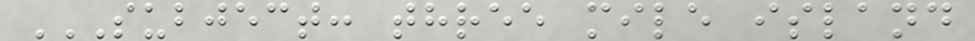SUBJECT: THREE MILE ISLAND
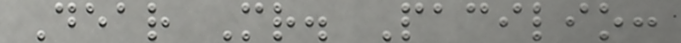Dear Mr. Pacilio:
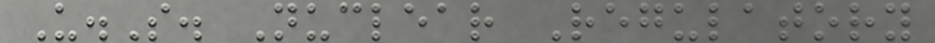U.S. Nuclear Regulatory
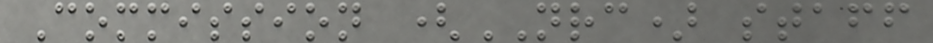Commission (NRC) staff
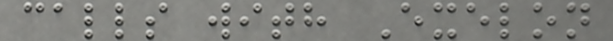calls with Exelon
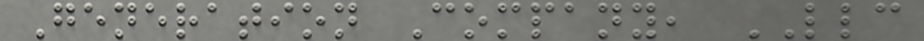Generation Company, LLC
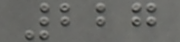227
